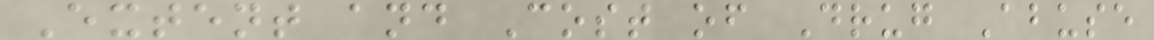Extent and Cost of Drug Abuse
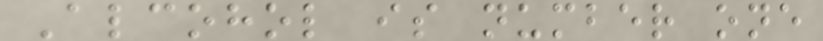Alcohol is number one
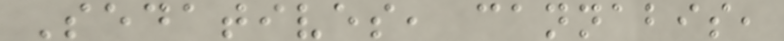Sedatives, cannabis,
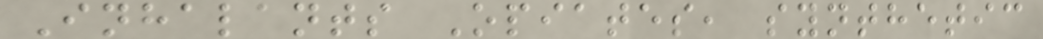Inhalants Opiates, synthetic
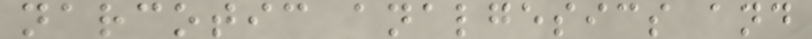narcotic analgesics and
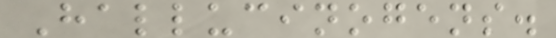Hallucinogens.
